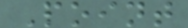Point
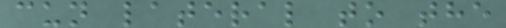cun lateral to the
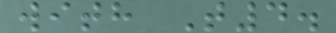with T4.
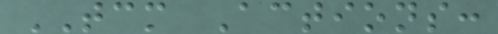TCM Actions:
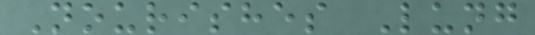Nourishes Lung
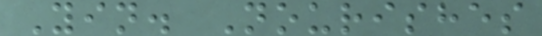Yin. Nourishes
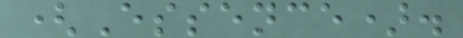(Essence).
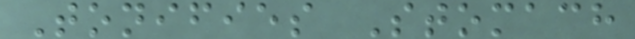Tonifies Stomach
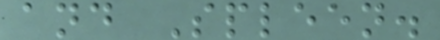and Spleen.
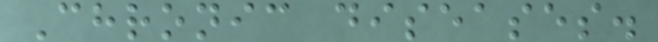Chronic diseases.
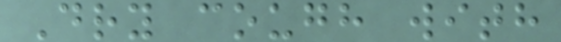Dry cough with
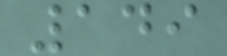149
